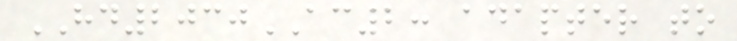HD2030AC2: adapter to
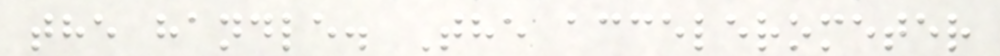the handle. The accelerometer
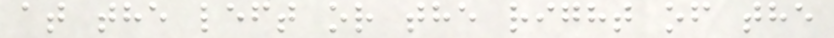at the left or the right of the
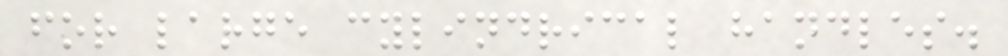for large cylindrical handles.
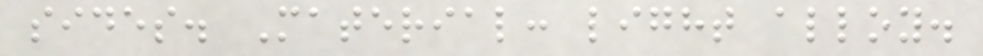sides. Material: light alloy.
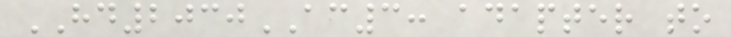HD2030AC3: adapter to
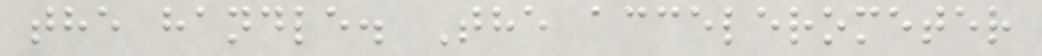the handle. The accelerometer
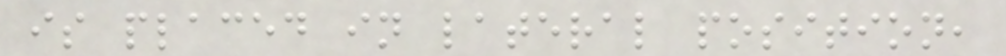is placed in lateral position,
